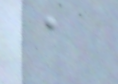a
